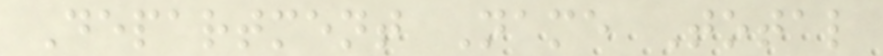Department Name Total
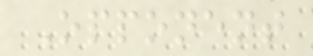Opponent
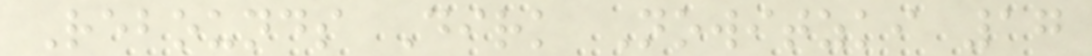Rebounds Dirk Nowitzki 17
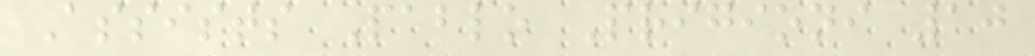Assists Pablo Prigioni 10
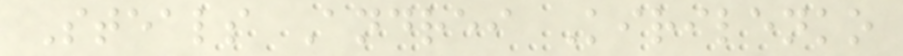Steals Andrei Kirilenko
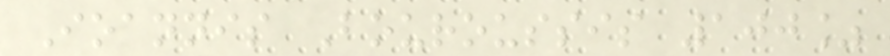Ioannis Bouroussis 100%
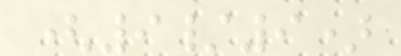(9/9)
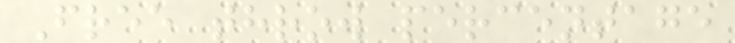Free throw percentage
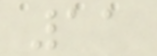11
